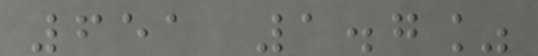651 1.7%
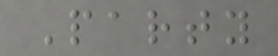Party
